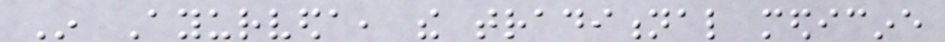In Ayurveda, the traditional medicine
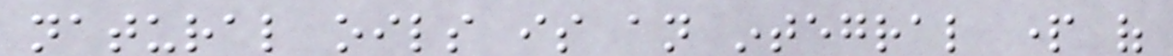natural oils is an integral part of
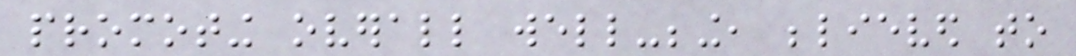promoting overall well-being, believed to
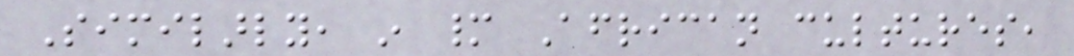Similarly, in many African cultures,
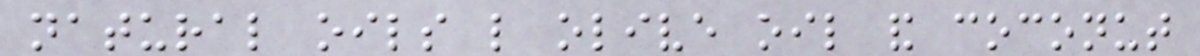natural oils like olive oil and coconut
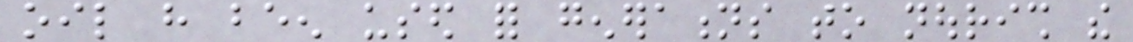oil have been used for generations to nourish the
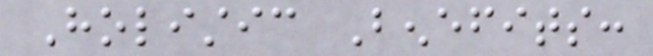Holistic Benefits:
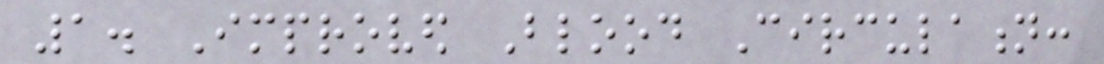1. Improved Blood Circulation:
